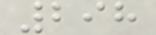298
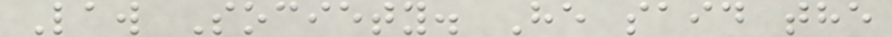Law Society. He said the
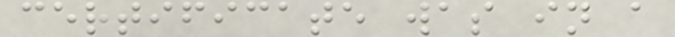certificate was in a
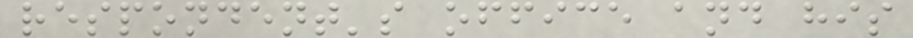respondent's office and his
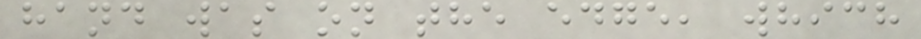hand was on the edge, which
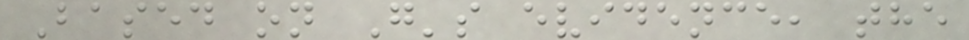Based on G's evidence, the
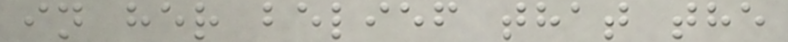in her belief that the
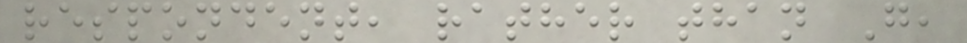respondent, rather than G,
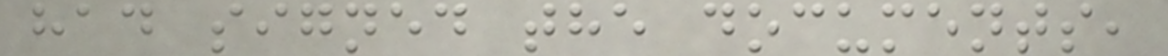had signed the documents,
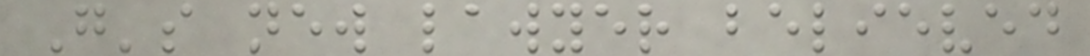G's new lawyer believed
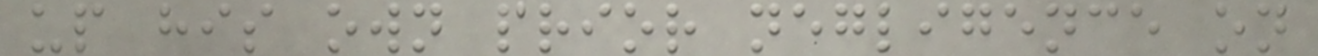up his own prior negligence on
